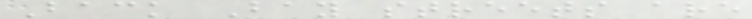Back Bay streets are
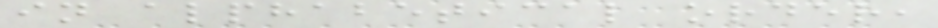in alphabetical order,
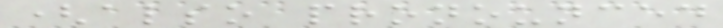(also pronounced
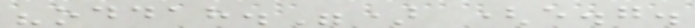"oddah.") (e.g.
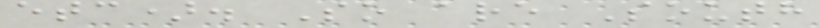etc). So are South
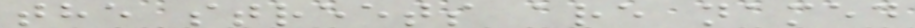the streets are named
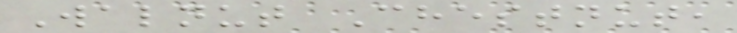Walnut Chestnut,
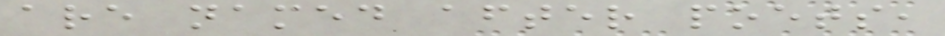are named after poets,
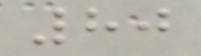80
